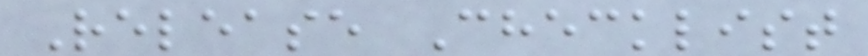Release Checklist
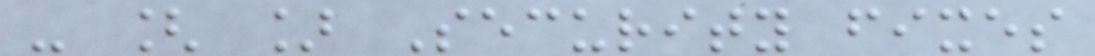- [ ] Security fixes
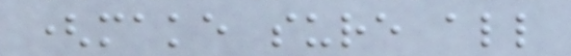(make sure all
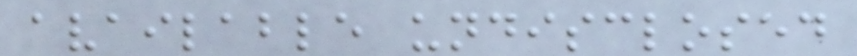available undisclosed
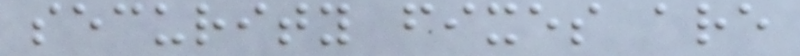security fixes are
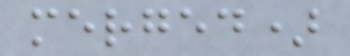merged)
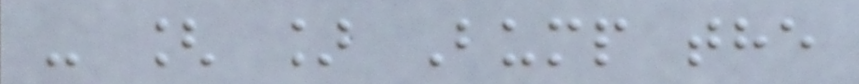- [ ] Bump the
